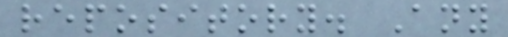repository. Any
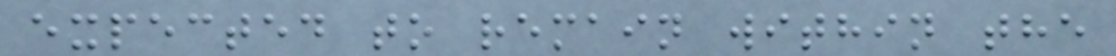expected to remain within the
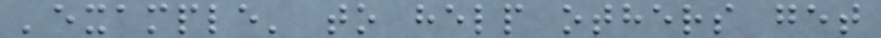'example' to help others get
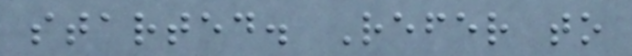started. Refer to
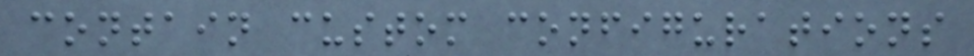contain custom configurations
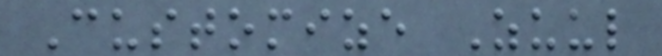Customize Zuul
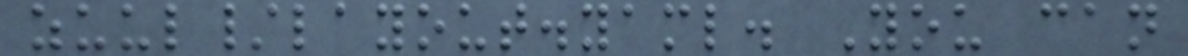zuul/layout.yaml. You can
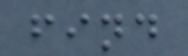find
